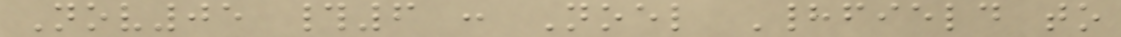Nov05 #6 : Noel Hadfield to
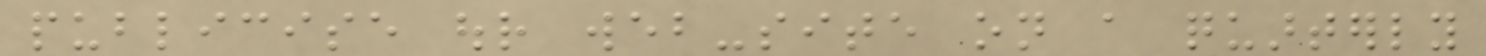publicise our web-site on a quarterly
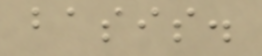basis.
